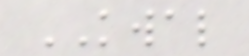KWAL
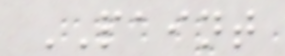PAINT
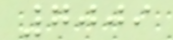7009
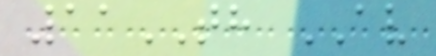11TH AV
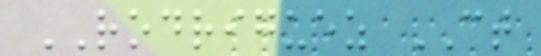RODRIGUEZ CT
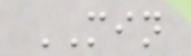MIN
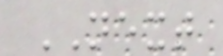NEXT
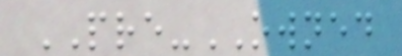PRE-OWNED
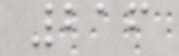216
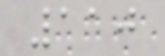110
